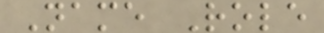Name Role
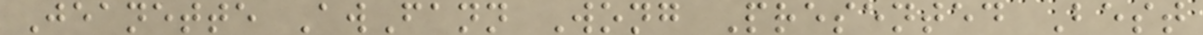Jeanette AwFann Wong Presented Best
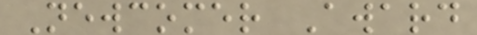Newcomer Award
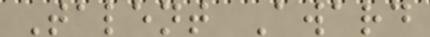Talent Award
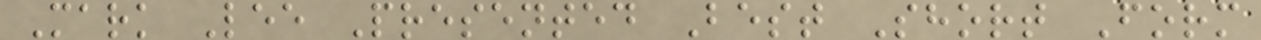Mark Lee Presented Best Short Form
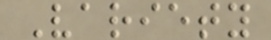Variety
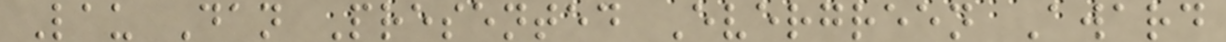Lau Dan Presented Evergreen Award
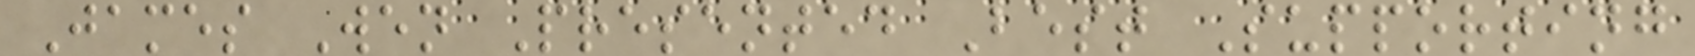James Wen Presented Best Supporting
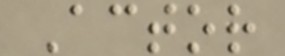Actor
